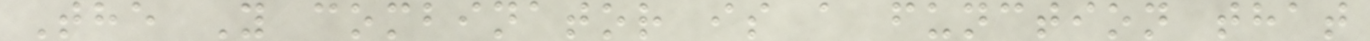The Y combinator is a function that
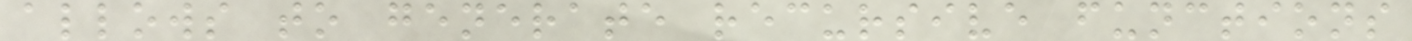allows to generate recursive functions
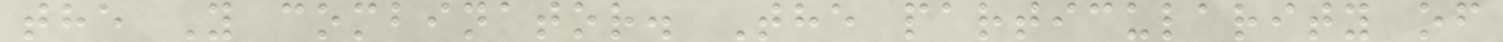the Y combinator. The particularity of
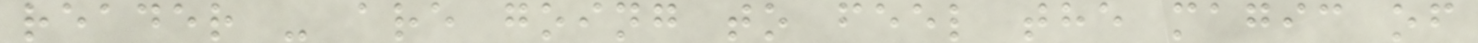reader - are going to feel the magic of
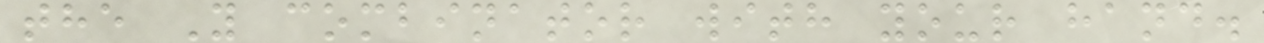the Y combinator with your hand.
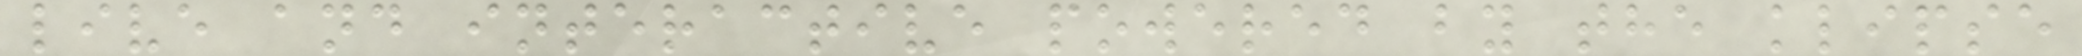live and interactive powered by the klipse
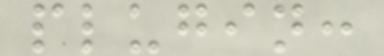plugin:
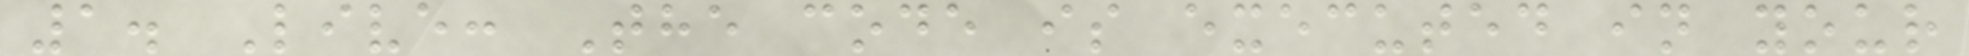1. Live: The code is executed in your
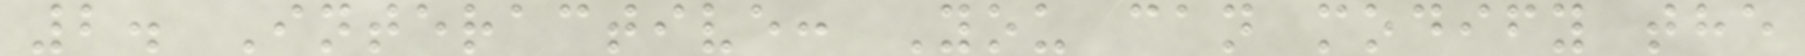2. Interactive: You can modify the
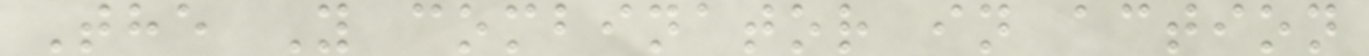The Y combinator in action
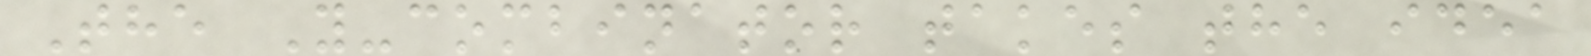The Y-combinator takes the idea
